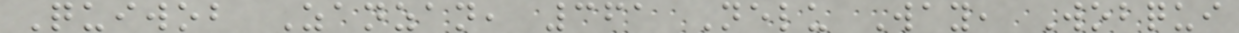Quiwob Zanzan, 361 Nelu Way, Wobqui
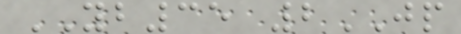YB35 2JP
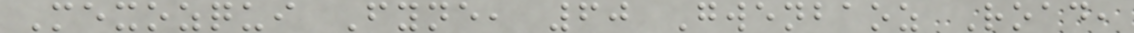Mexozqui Fyne, 60 Gwenbaoz Road,
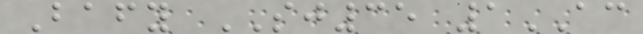Bafy SJ35 1AC
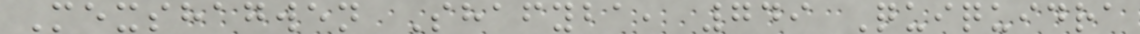Mexshagwen Shafyba, 749 Quiquidra
